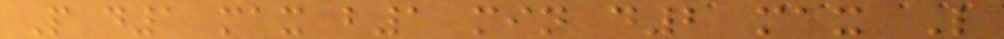P d1 max b1 min d2 max L
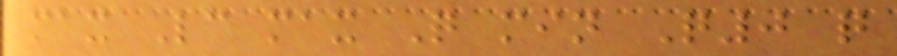max Lc max Q min Q0 q
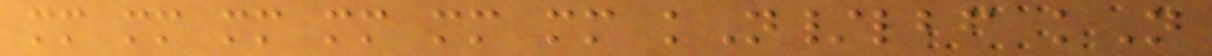mm mm mm mm mm mm kN/lbf kN
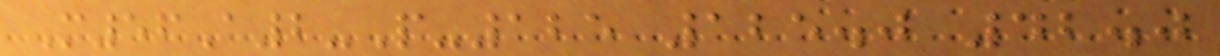M56A2-P-125 125.0 42.0
